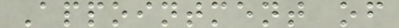Appointment of
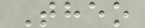Theo
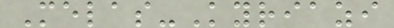Melas-Kyriazi
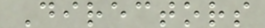Directors
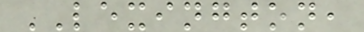LEXINGTON,
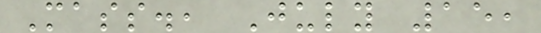Mass., July 15,
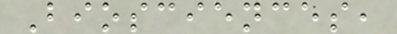Biosciences,
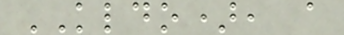KLDO), a
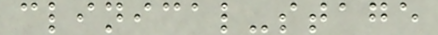clinical-stage
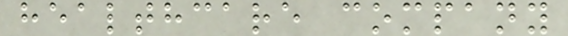healthcare company
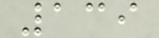139
